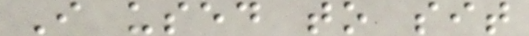I used to sit
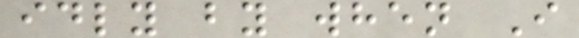idly by when I
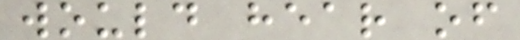would hear of
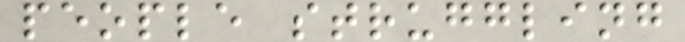people struggling
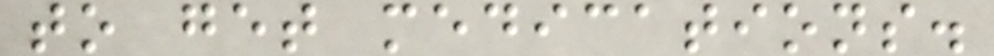to get medications.
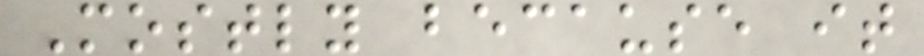Mostly because it
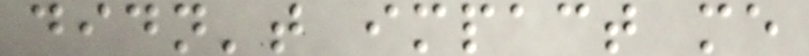didn't impact me
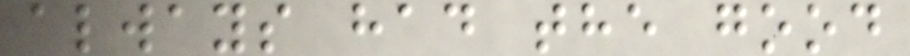always had the good
